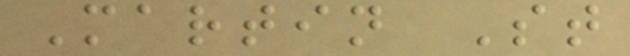Martin St
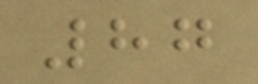87
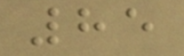85
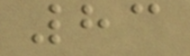83
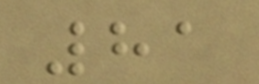81
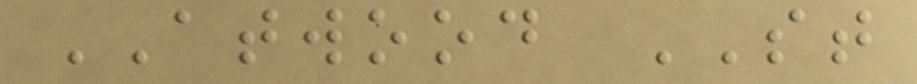ATWOOD ST
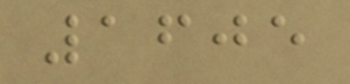1605
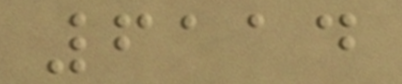6114
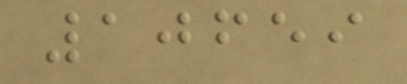10659
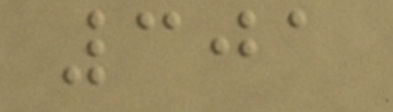301
